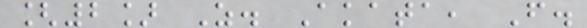[2] Z. Akata, F.
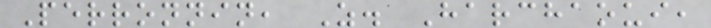Perronnin, Z. Harchaoui,
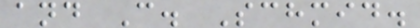and C. Schmid.
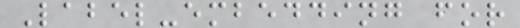Label-embedding for
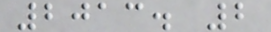2013. 2
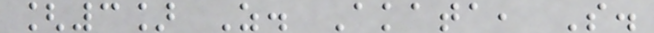[3] Z. Akata, S.
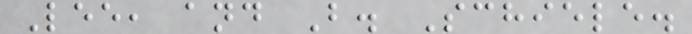Lee, and B. Schiele.
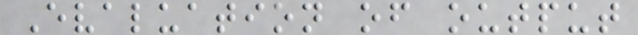Evaluation of output
